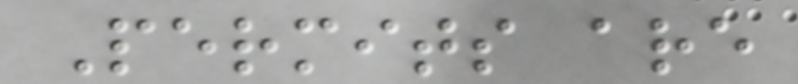Permits are
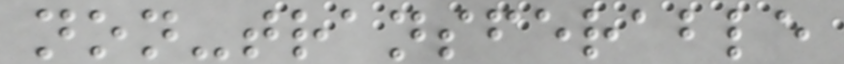non-transferable
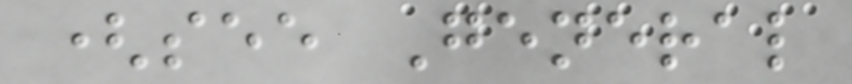(see General
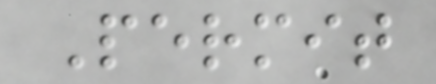Permit
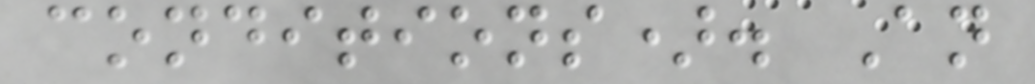conditions). An
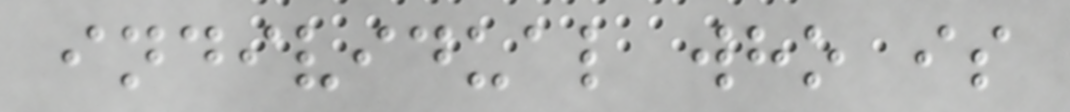individual who is
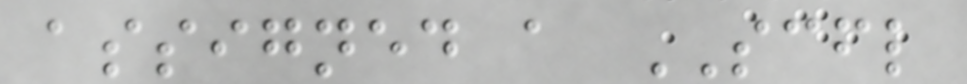assigned a SCFL
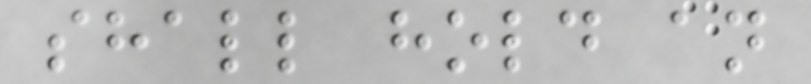shall hold an
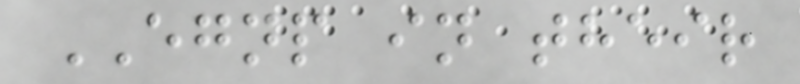EGNP in their
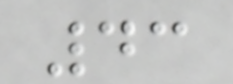43
